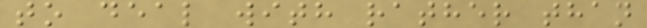to deal with rather than
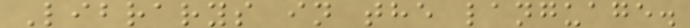Librarys in the language.
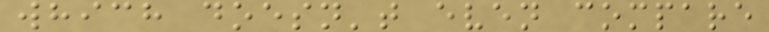which doesn't even compare
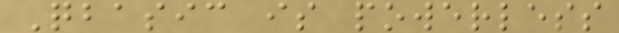Qbasic is powerless
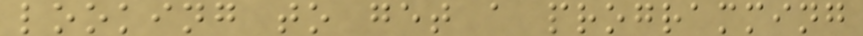looking to get a programming
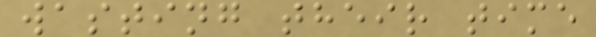wasting their time
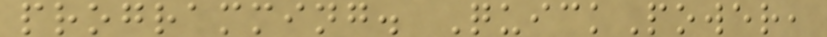programming. QuickPower,
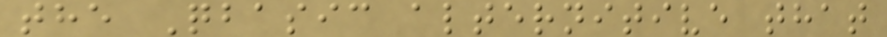the Qbasic alternitive that
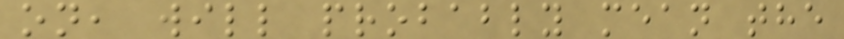on, will probably mean the
